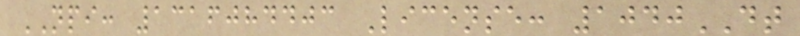NPI: 1316084403 License: 1040DT
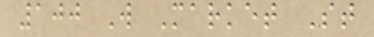100 W Market St
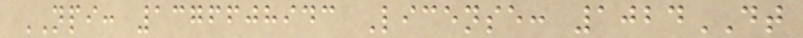NPI: 1376608943 License: 1024DT
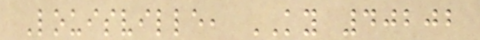Louisville, KY 40202
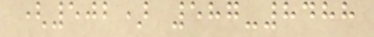(502) 587-8488
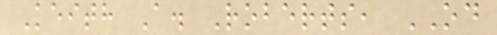Keith A. Roberts, OD
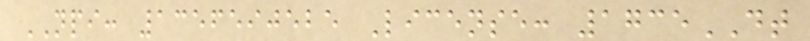NPI: 1356590525 License: 1735DT
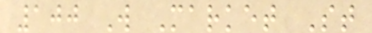100 W Market St
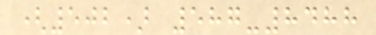(502) 587-8488
